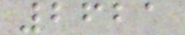2621
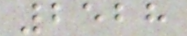2528
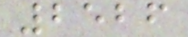2526
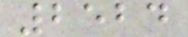2524
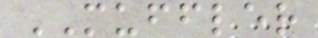MUFFLER
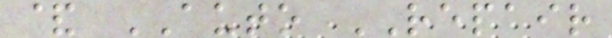& AUTO REPAIR
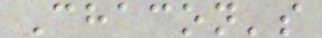Chacon's
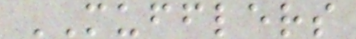MUFFLERS
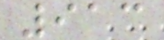913
